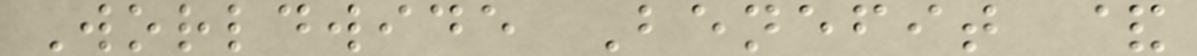Worldwide Benefit &
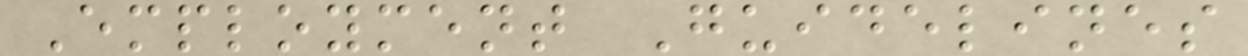Employment Guidelines
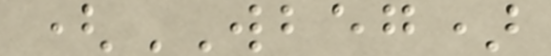(WBEG)
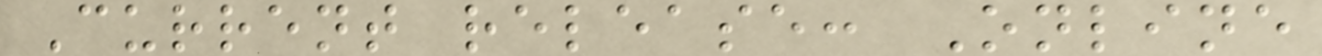Current release: Online
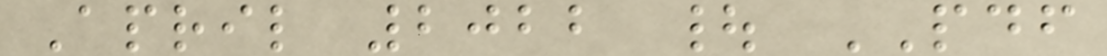April 2022 | PDF
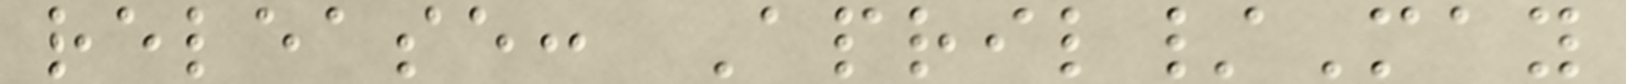release: April/May
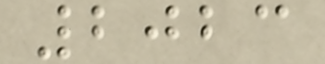2023
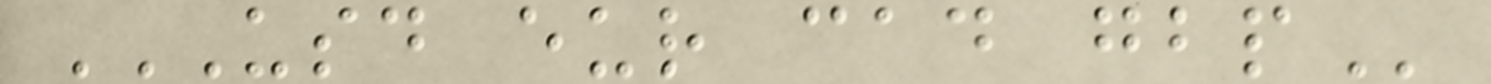USD EUR CAD GBP
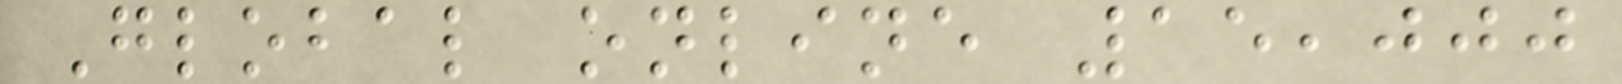Global online 15,000
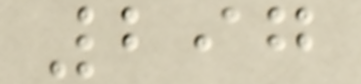297
